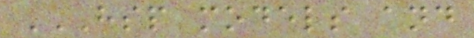HSP MODELS AND
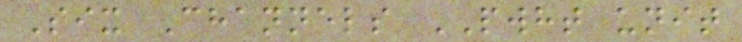Six Channels PWHT unit
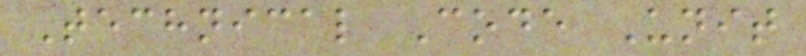Technical Code Unit
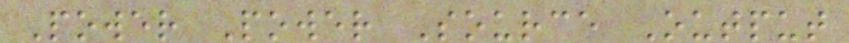Power Power Source Output
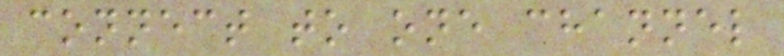connect to one channel
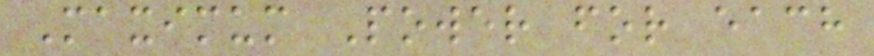Maximum Power for each
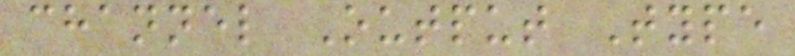channel Output Type
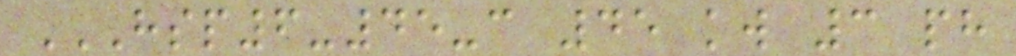HSP6-45-C 45 KW 3 PH
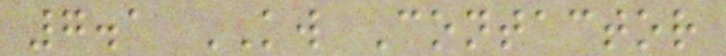7.1 KW Contactor
